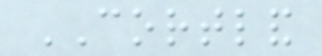CORTLAND
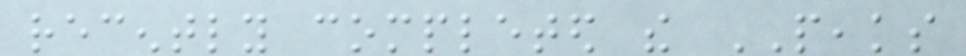recently completed the PEAKS
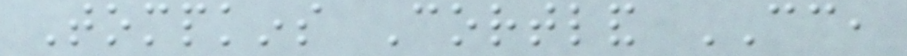Tompkins Cortland CC,
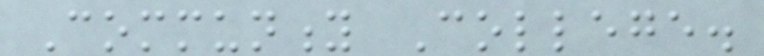Community College.
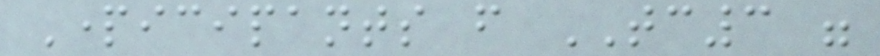Participants from TC3 were
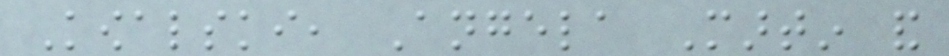Kowalski, Angela Martin and
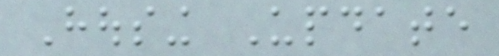Housing Update
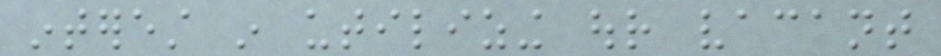interest in utilizing our vacant
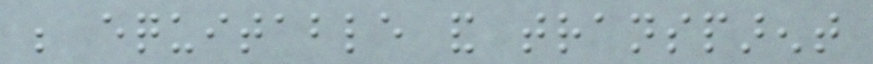be equitable and transparent
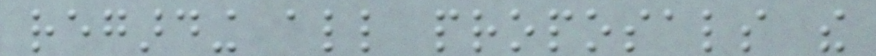regarding all proposals the
